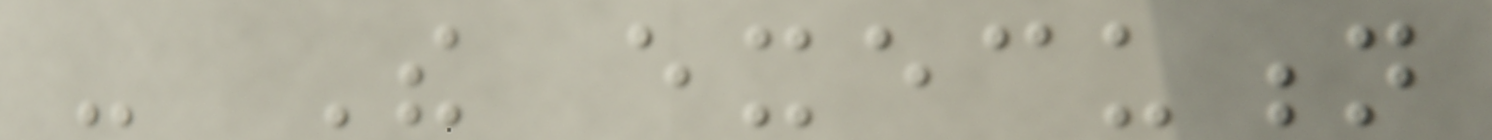- The execution
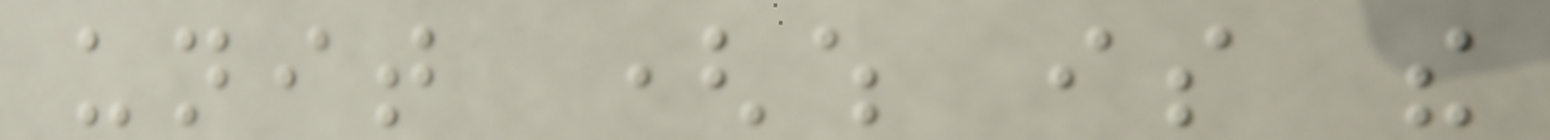unit (which is the
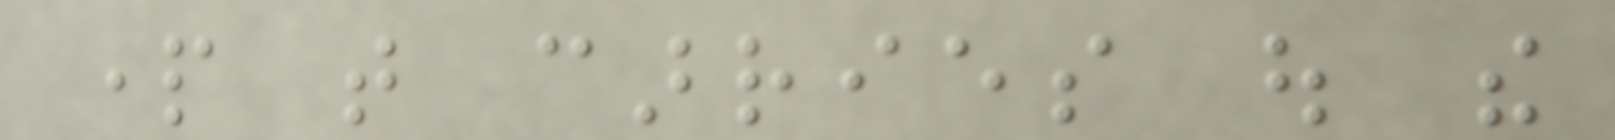part that carries out the
